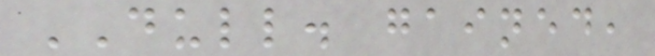DULL. gained,
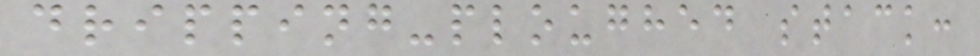dripping-ploughed stack:
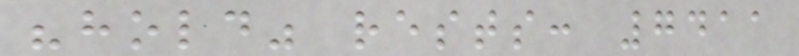"hold" rests: 7411
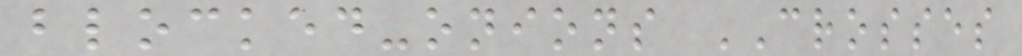blocked-onions CROSSES
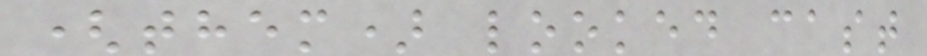(them) looked cast
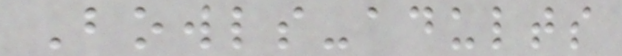Bowls-adults
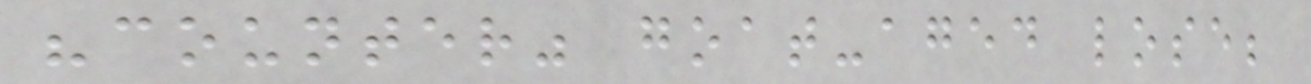"counter" goat-aged lose;
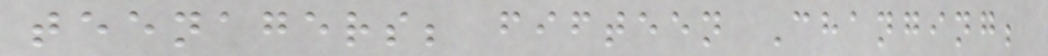teenagers; fifteen Changing;
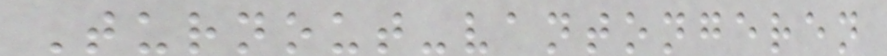Turnout-vantongeren
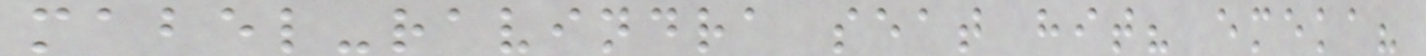mabel-ravindra seat hit? emeka?
